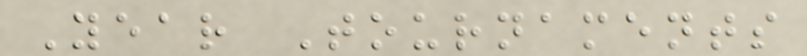Year Tournaments
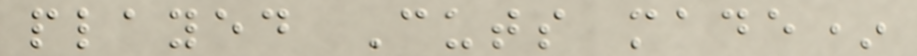played Cuts made*
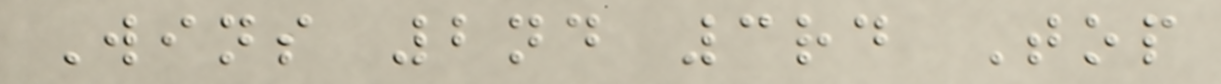Wins 2nd 3rd Top
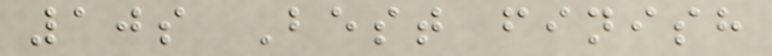10s Best finish
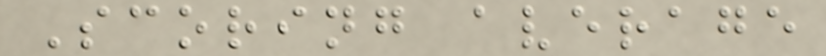Scoring average
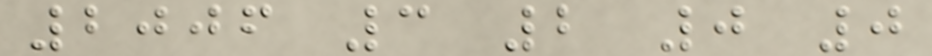2006 3 2 0 0
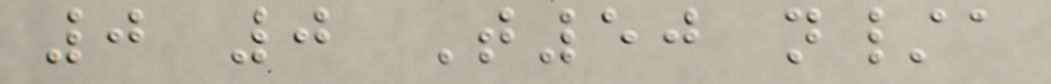0 0 T50 n/a
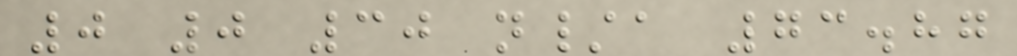0 0 30 n/a 73.87
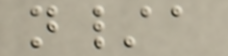n/a
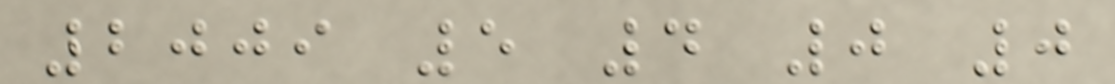2009 5 4 0 0
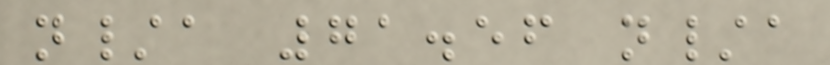n/a 71.56 n/a
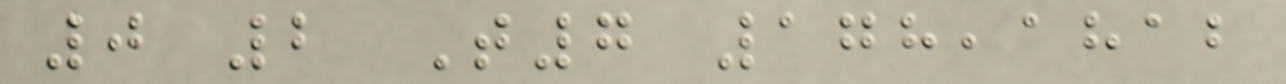0 2 T7 178,1812
